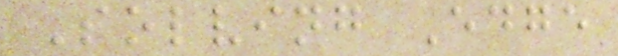Solving Edge
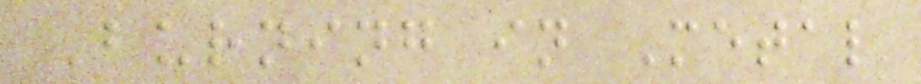Burning in Metal
